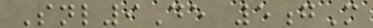Snl9De 5gM
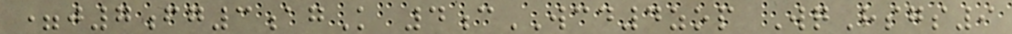=j7fg3agK 4cWCD4zop WqHsgs9
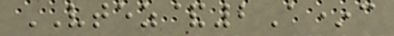VTEZ&2A*c
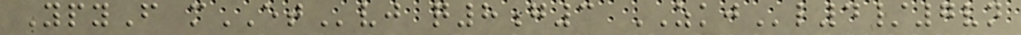YpyF mETvj q8g3 ZKJl4/7vn
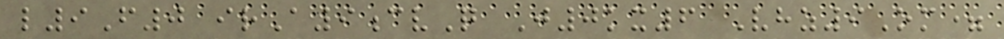l9F0 irA9cvQ J0kx6 Vhz9Om=
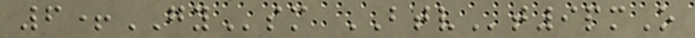6+GYsm BTVt9pmO
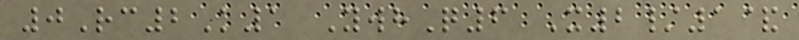0Rc2K1 YwhQ6 X2/1&
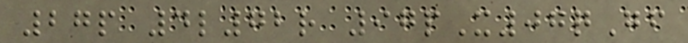27p 4l72r 97pX07qGf
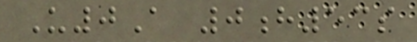U0A 0h53s
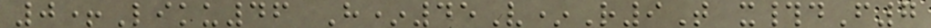0+Liku46 H*45V*R9T x#dF7
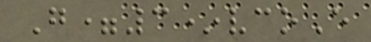G=3*vcoE
